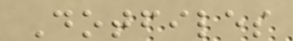Dotfiles
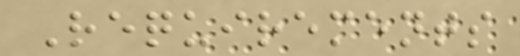Requirements
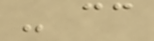- cc
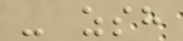- zsh
